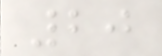20
